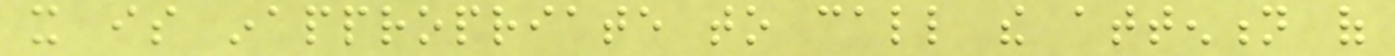it is inappropriate to call the attention of
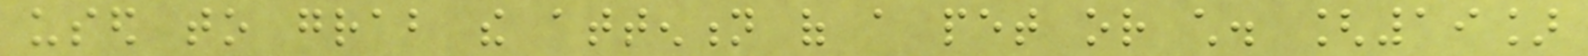used to grab the attention of a pet or child. [19]
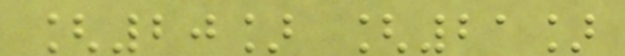[20] [21]
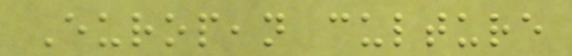European culture
